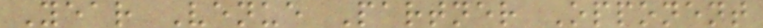Year Venue Partner Opponent
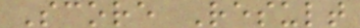Score Result
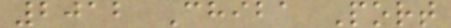2012 Chiba Port
